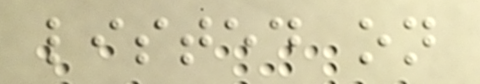listed on
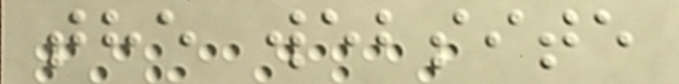the website
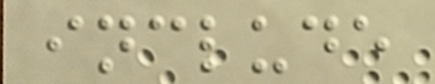include
